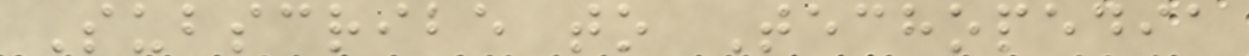Subscribe to Techopedia
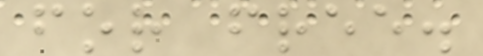for free.
